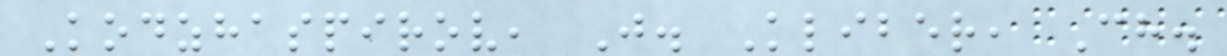Kodzhaspirov, J. Kliber, Ch.
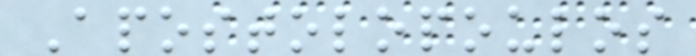Apostolopoulos
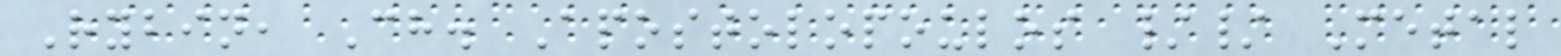Rybin, Ch. Apostolopoulos // Metal
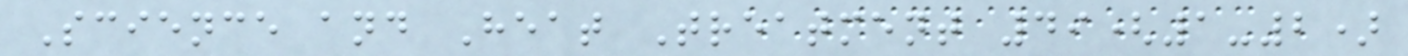Science and Heat Treatment 49(1-2)
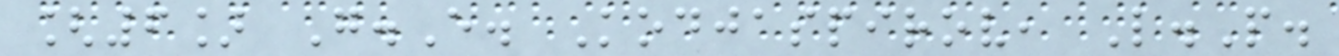[6] G.E. Kodjaspirov, L.P.
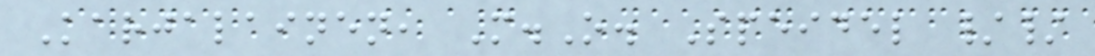Karjalainen, M.O. Speidel //
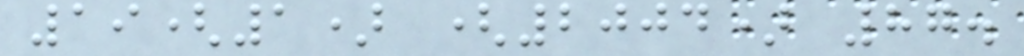19(1) (2004) 87.
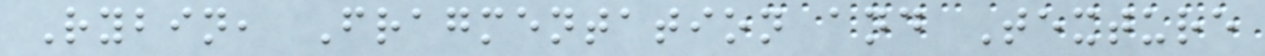Rybin, Fragmentation and Texture
